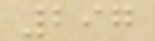297
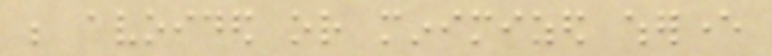be avoided or minimized wherever
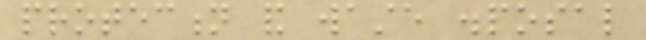protection and waste disposal
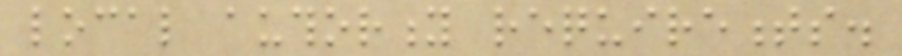local authority requirements.
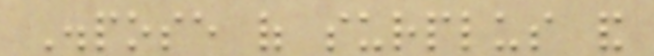Dispose of surplus and
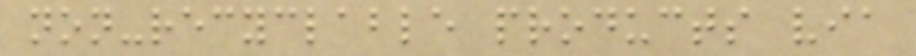non-recyclable products via
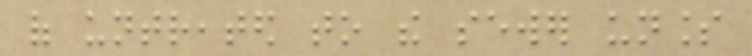of untreated to the sewer unless
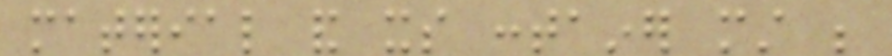material and its container must be
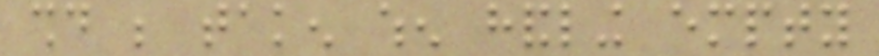should be taken when handling empty
